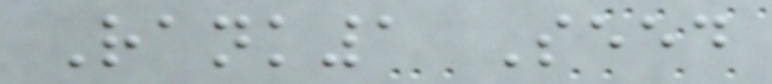Rank1 Seed
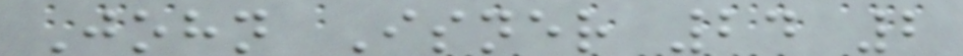John Isner 24 2
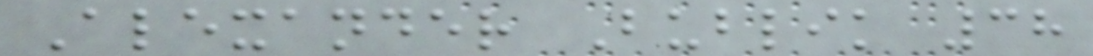Alexander Bublik 38
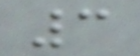3
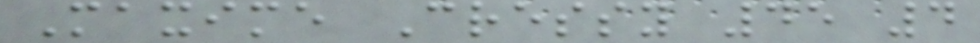Maxime Cressy 45 4
